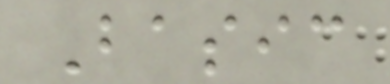Basic
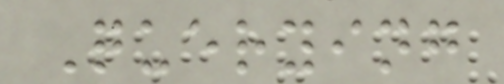Querying
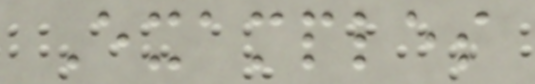Examples
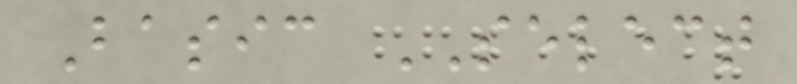Basic SELECT
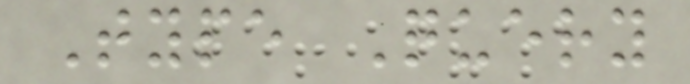Type Query
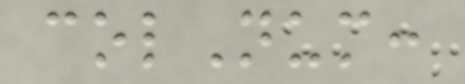colNum:
